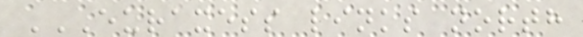EURAXESS LINKS NORTH
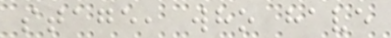stage, who have
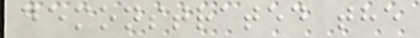demonstrated the
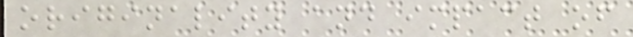originality and impact of
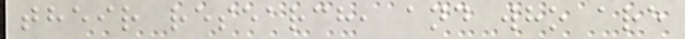their research, and who are
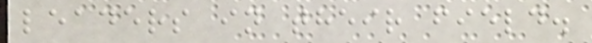leaders in their field.
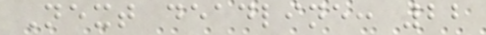Next deadline: 22
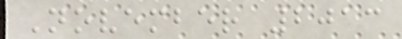November 2013
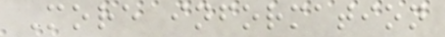More information
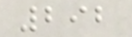292
